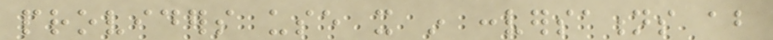providers use it in conversations about
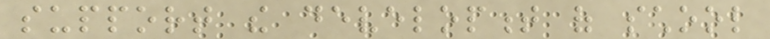support the development of school
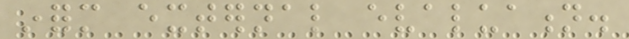inform external evaluation.
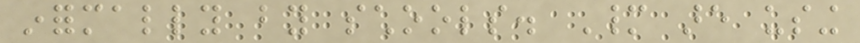informally by schools. Many are using
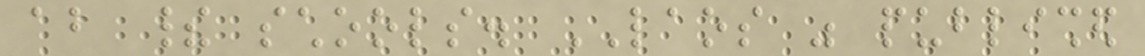about their schools. LAOS was published
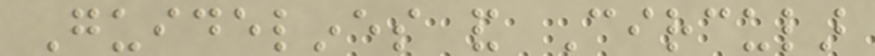Guidelines and Circular
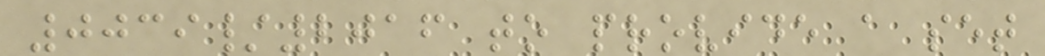0039/2016 to provide a set
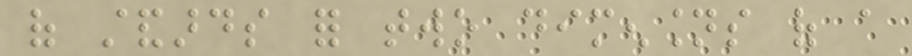of standards for two dimensions of a
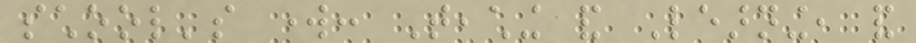school's work: Teaching and Learning, and
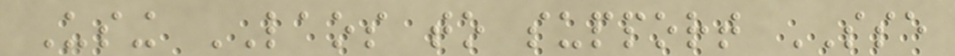Using LAOS to support SSE
